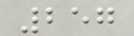257
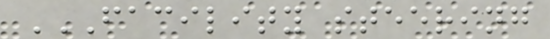FACILITY STEERING
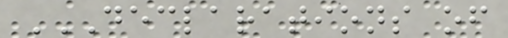DECLARATIONS OF
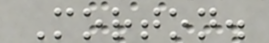Morton.
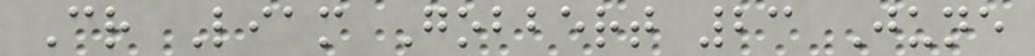Cr Liam Gobbert 23 June
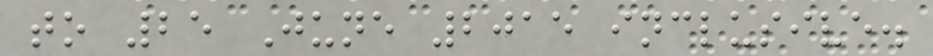to 25 June 2015 inclusive.
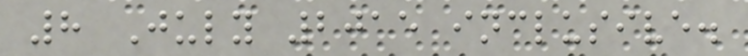8 July 2015 inclusive.
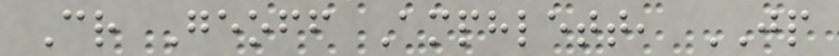Cr Geoff Amphlett, JP
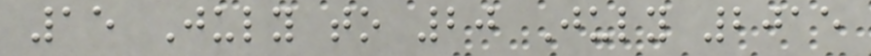15 July to 20 July 2015
